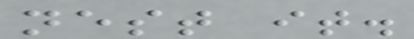nest it.
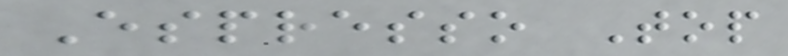Espresso Top
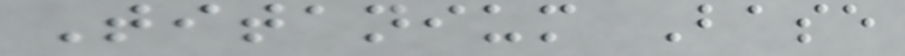Titanium Base
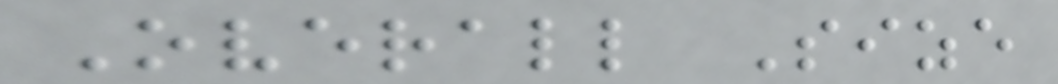Overall Size
